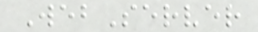WebServer
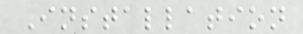Installation
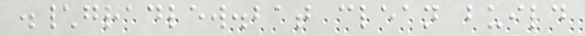.\gradlew.bat clean build
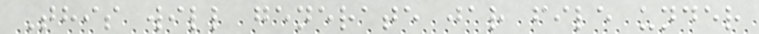This will generate jar file under
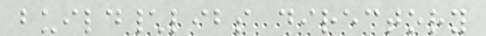build\libs directory
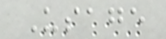Usage
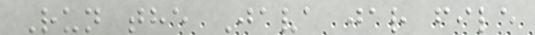Run the Java jar file
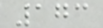173
